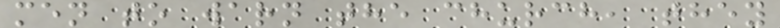men to warn the church, they
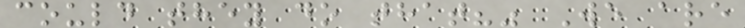could they do that?" We are
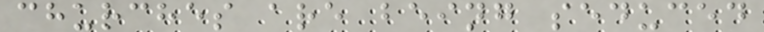churches are being seduced
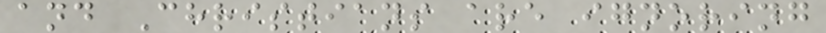and Christians are ignoring
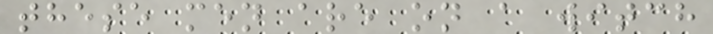these men are on a witch
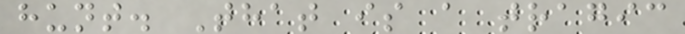hunt. That is a tragic
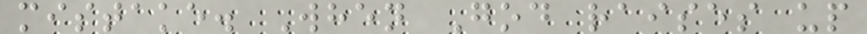mistake. When God raises up
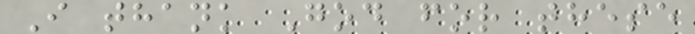I thank God for these
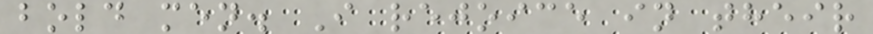bold men. I rejoice in their
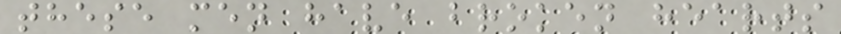these men have broken hearts
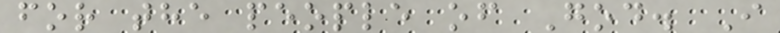for the people of God. I
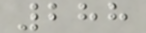288
